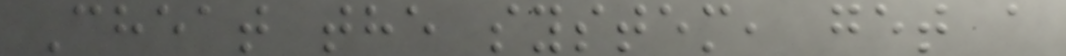Cheat the system, get a
